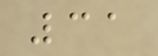31
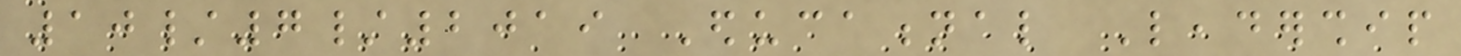10/7/2019 Educational Leadership
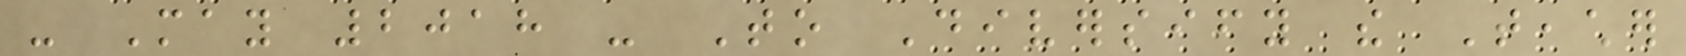- May 2018 - To Diversify the Teacher
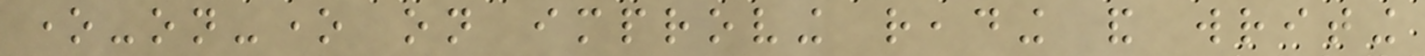one-on-one on improving reading and writing
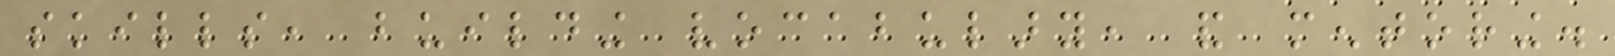skills, building vocabulary, and mentoring.
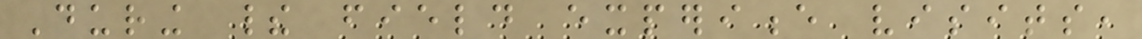During their field experience visits,
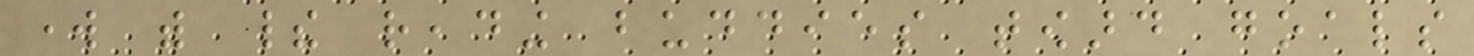work with their reading buddies toward goals
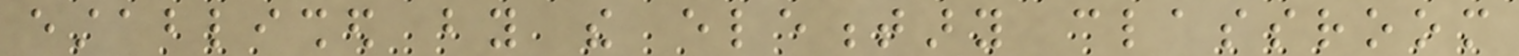established by the elementary classroom
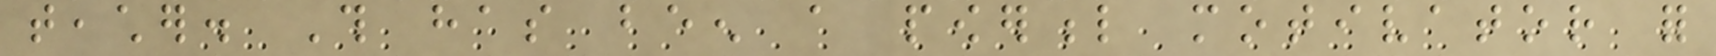teacher. This has been a powerful motivator for
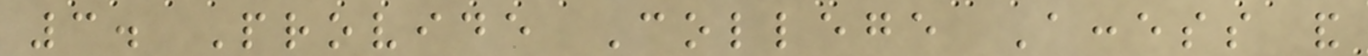3. Provide College Access and
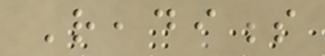Readiness
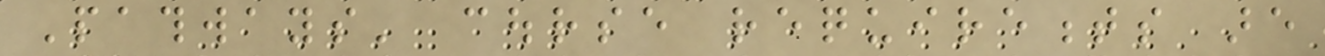Pathways' course requirements are
